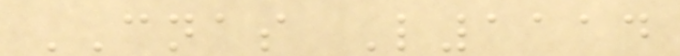CNAS L1114
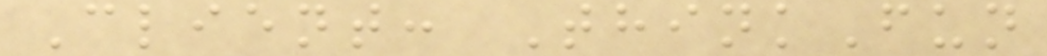Client: ThinkFun
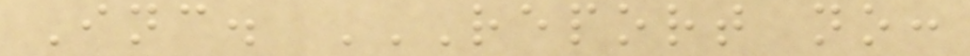Inc. REPORT NO:
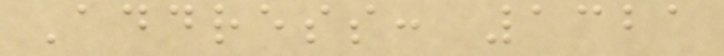Address: 1321
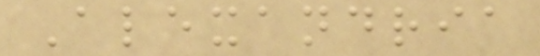Alexandria
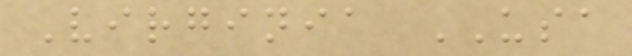Virginia USA
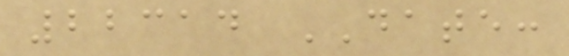22314 DATE:
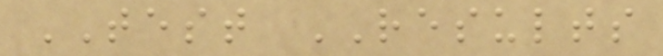TEST RESULTS
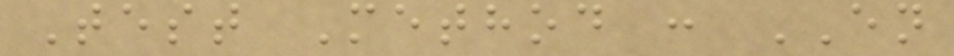Test Method : EN
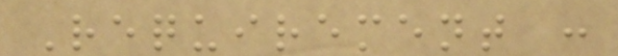Requirement :
